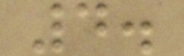4.
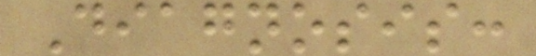Diagnosis:
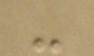-
